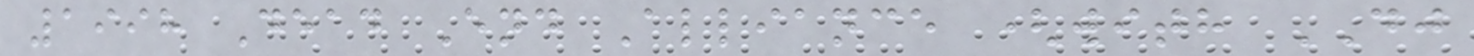1998 Dead End Alliance (with DJ
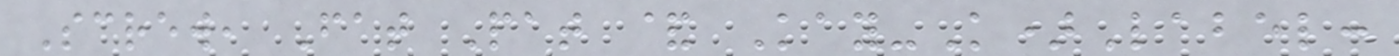Screw, Fat Pat & Kay-K)Label:
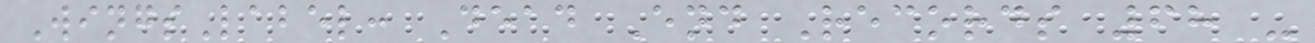WingsLabel: Dead End Records 68 -
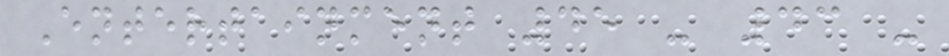Entertainment 45 - 43 -
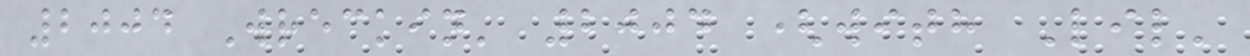2004 Wreckin' 2004 (with Lil'
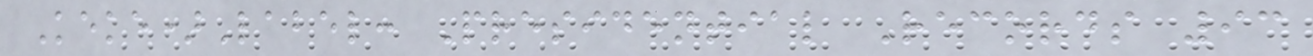Keke)Label: Presidential Records 93
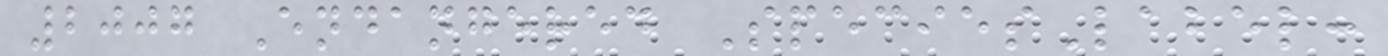2007 Endangered SpeciesLabel:
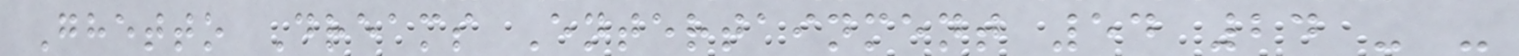Ghetto Dreams Entertainment 54 24 - -
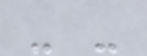- -
